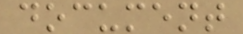document
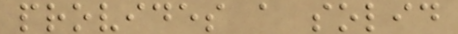provides a solid
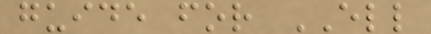guide for ELL
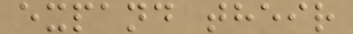expand their
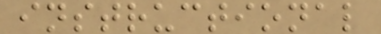instructional
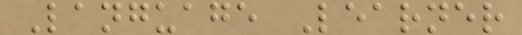Language Learner
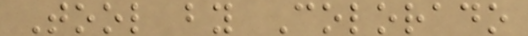Tool by Colorado
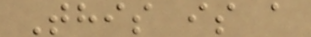This is a
